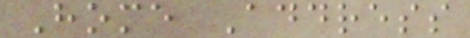Home Address
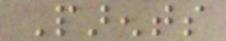Parents
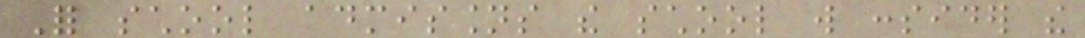For school admissions the school will consider the
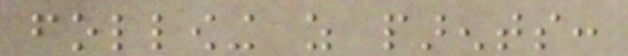following as parents:
